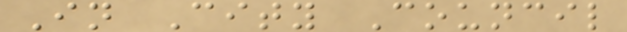In City Council
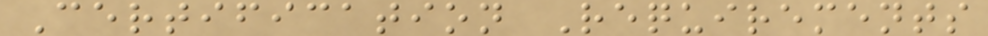Certification Requirements
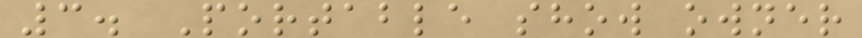3. Portable show owner
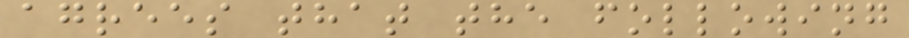agrees that the following
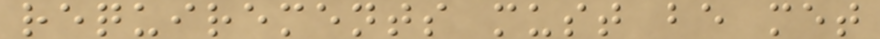requirements must be met
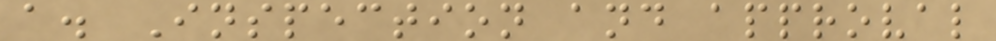a. Inspection and approval
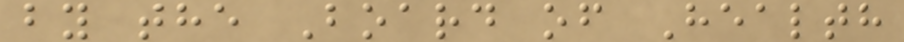by the Board of Health
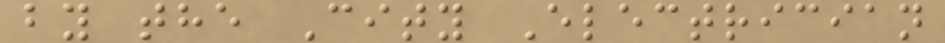by the City Electrician
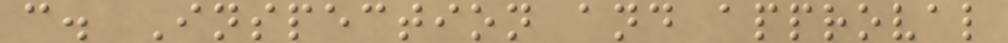c. Inspection and approval
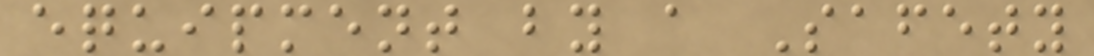equipment by a Safety
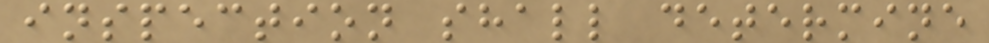inspection shall determine
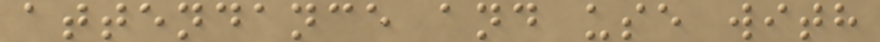attendance and use with
